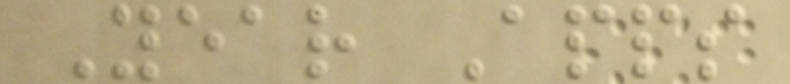Year Apps
